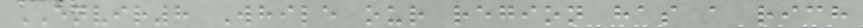ENVIR8 While our region has a rich
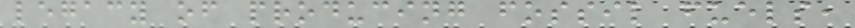legacy of producing fossil fuels,
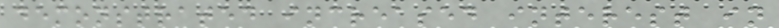demonstrated increased interest in
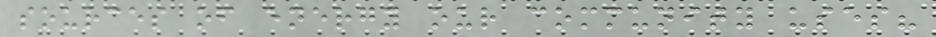sources of energy our community uses?
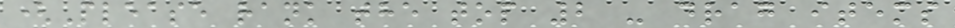(Please rank the top 2 - drag items
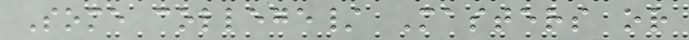Some college/ Masters or
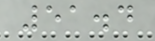51.4
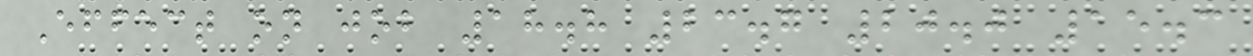Effect on job 18.8 23.7 20.0 15.3
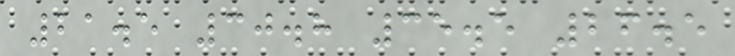21.5 30.8 35.5 26.5
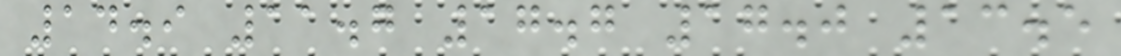14.9 11.7 17.7 17.0 13.5
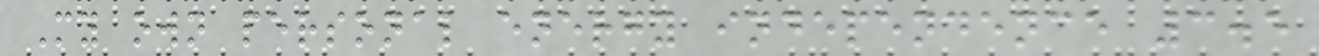My own personal energy independence 3.5
